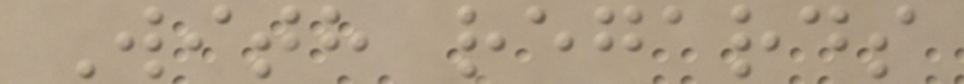With regards
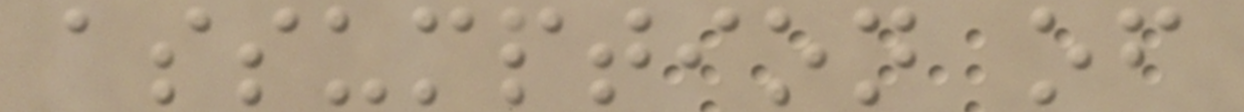assumption of
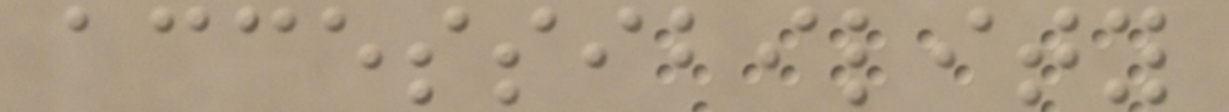accessibility
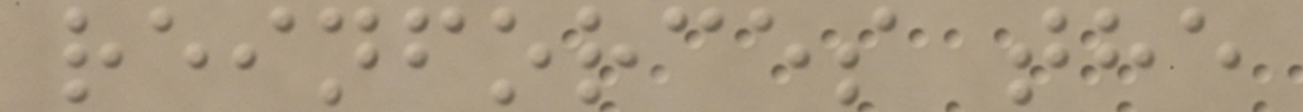reinforces the
